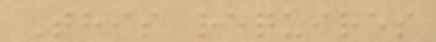This requires
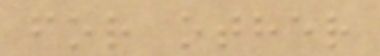for other
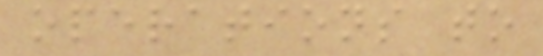operations to
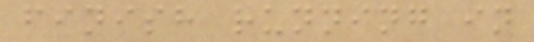finish running in
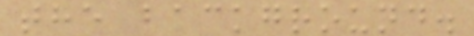the background.
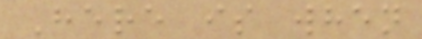Here is when
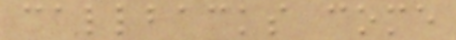callbacks come
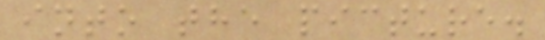into the picture.
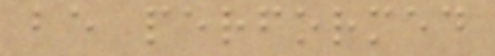be performed
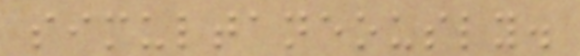simultaneously.
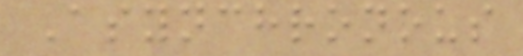Asynchronous
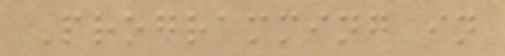Programming in
